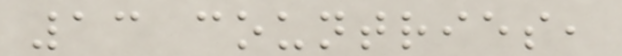13 countries,
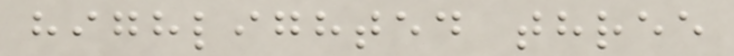highlighted three
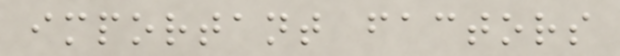important factors
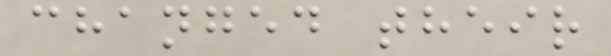changed their
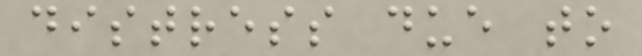distress due to
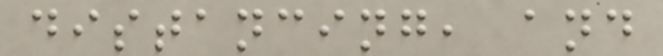distancing, and
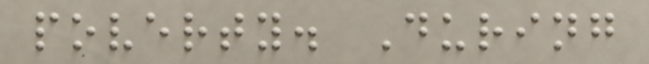poverty. During
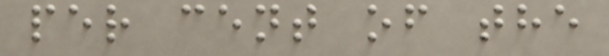per cent of the
